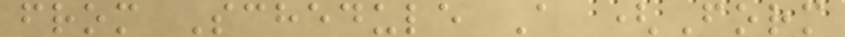from Schedule A (Form
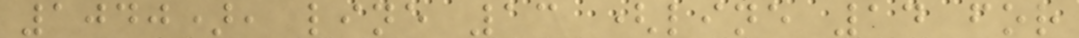1040), line 13 (line 14 for
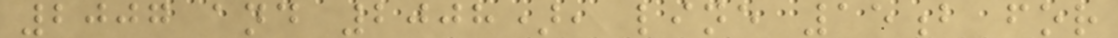2007 and 2008), line 15b for
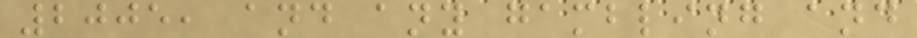2005, and any gambling and
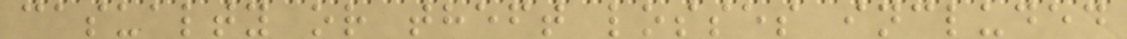casualty or theft losses included
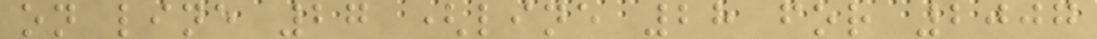on line 27 (line 28 for 2007
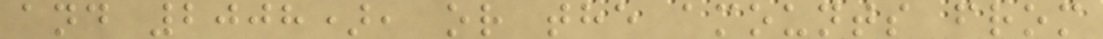and 2008), or the amounts from
